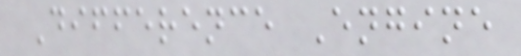Difference Engine
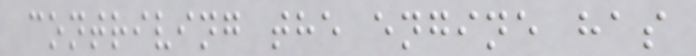contriving the engine has
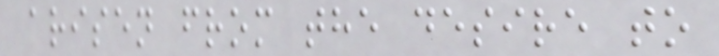arisen from the desire to
